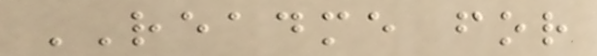README for
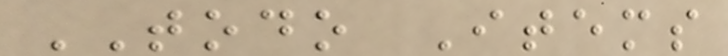TODO Items
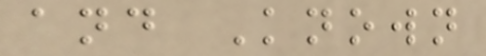and Known
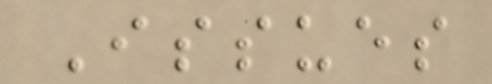Issues
